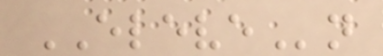ELEVEn
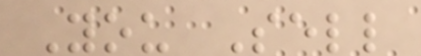You Sell
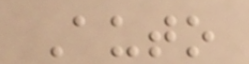Auto
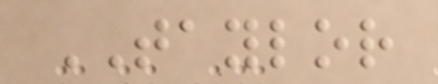TAYLOR
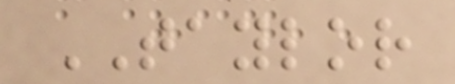TAYLOR
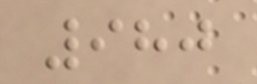980
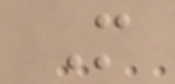M
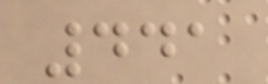441
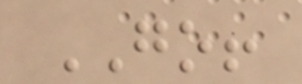GO!
